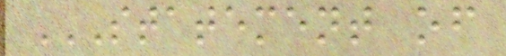STATEMENT OF
